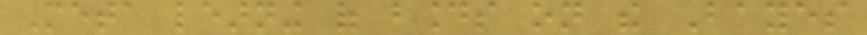Meta learning of bounds on the Bayes
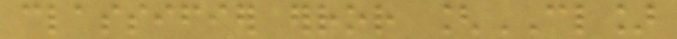classifier error [CL]
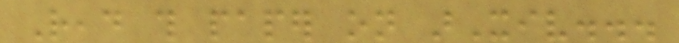Read this paper on arXiv...
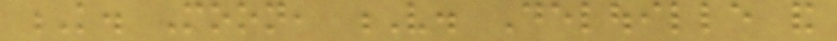K. Moon, V. Delouille and
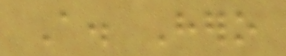A. Hero
